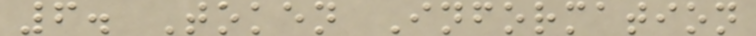6. Token Information
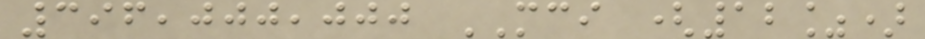396,000,000 MCI (12%)
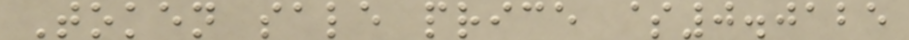Token sale price $0.0125
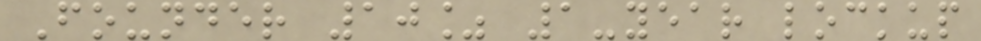Founder 10% 1-year lockup
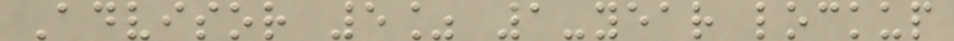Advisor 5% 1-year lockup
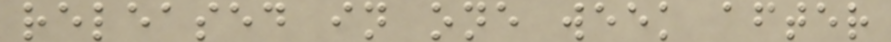released in one week after
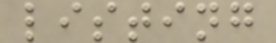listing
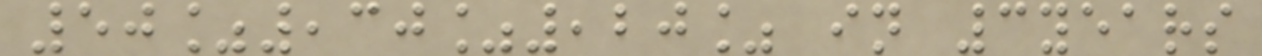50%,30%,20% in 3years
